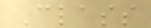Class
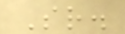Sr.
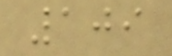109
